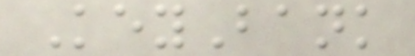KeyBank
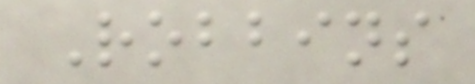Robbins
